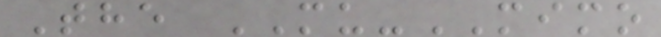The MU-MIMO
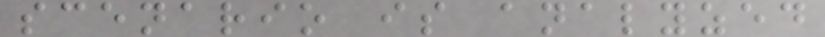scenario is analyzed
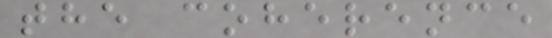the coherence
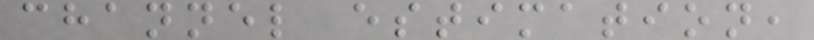channel estimation,
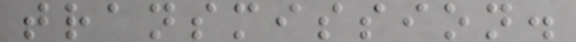transmission.
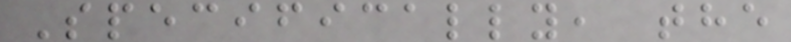Specifically, the
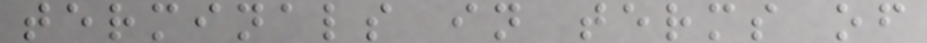terminals in terms of
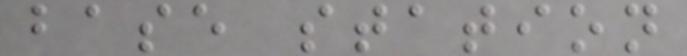base station
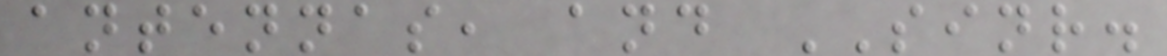antennas, and SINR.
